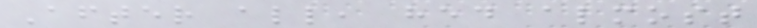After all, hed almost
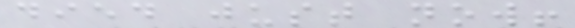died just now!
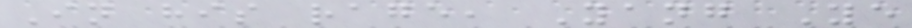In his rage, Yang Ye
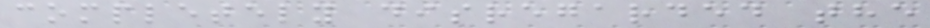completely disregarded the
